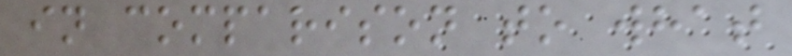in comparison to what
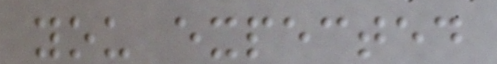you expected
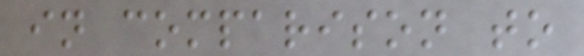in comparison to
